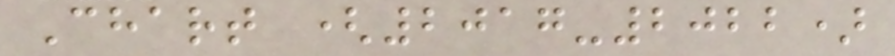Chart (2017-2022)
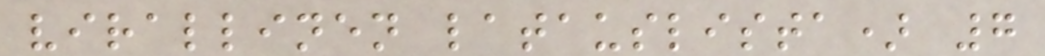virallinen latauslista) 7
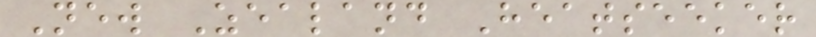New Zealand Heatseeker
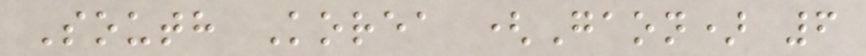South Korea (Gaon) 6
